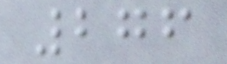276
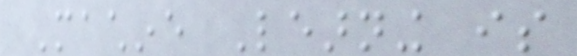Machine Learning is
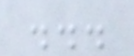...
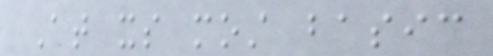At its most basic
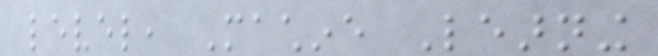level, Machine Learning
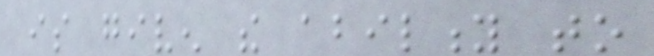is given the ability to
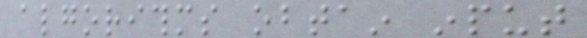algorithms obtain input
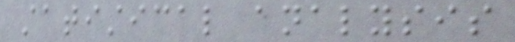statistical analysis
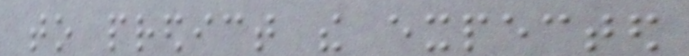to predict the expected
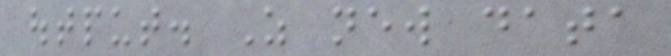output. As new data
